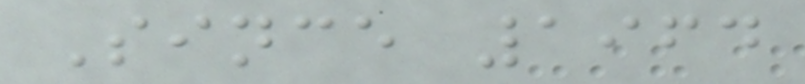Since 1964
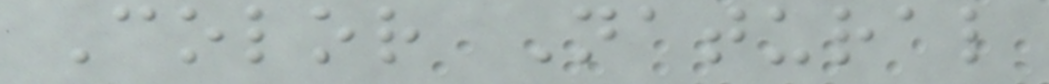Color Natural
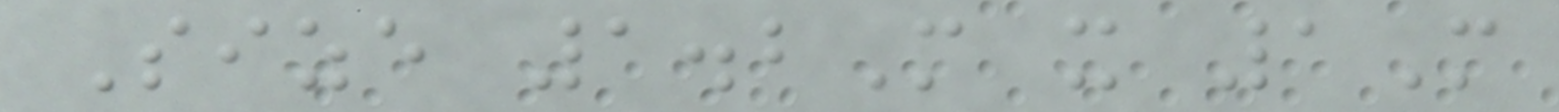Size 1.2M x 1M
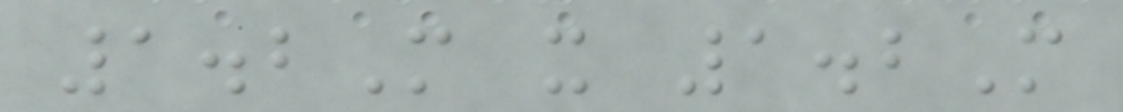1.2M x 1.2M
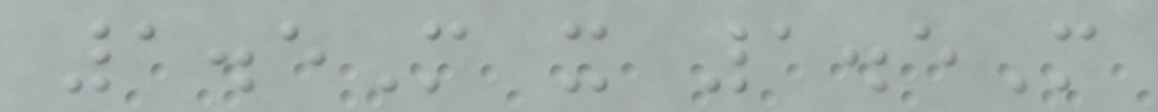1.5M x 1.5M
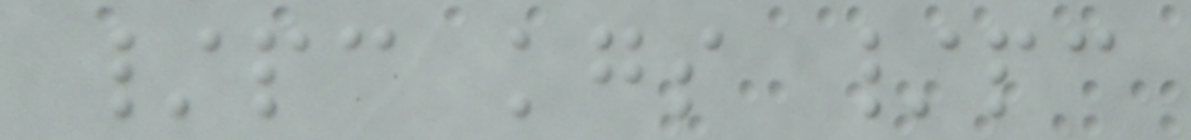/pc kgs /pc
